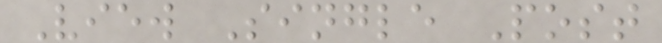View Single Post
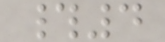#4
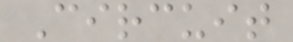Circuit
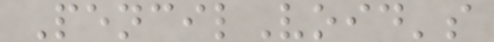PencilVoid's
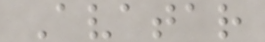Avatar
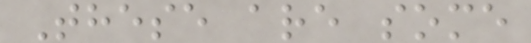These are some
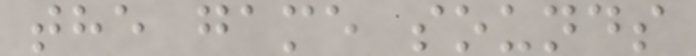the game sounds
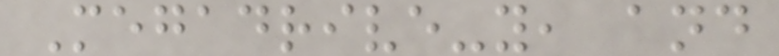Megadrive-y, and
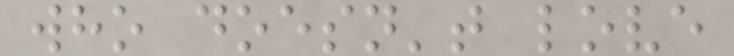who doesn't love
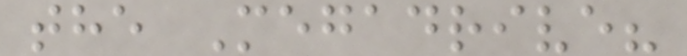the Megadrive?
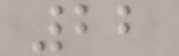22
